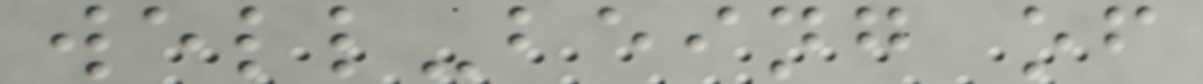well-being of
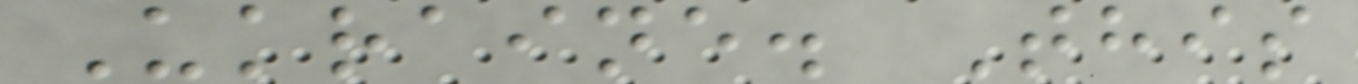Ukraine. This
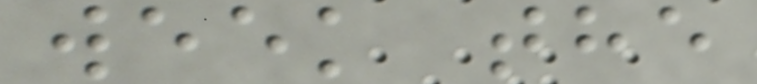week the
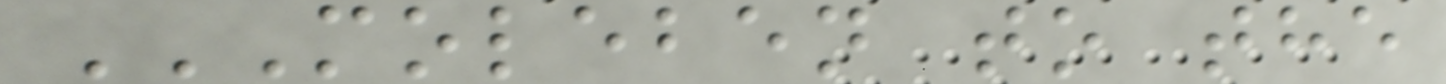MOLEBEN TO THE
